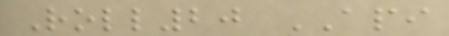Roll20 API
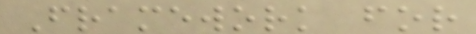Framework for
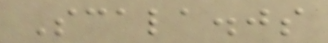Scala.js
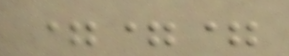===
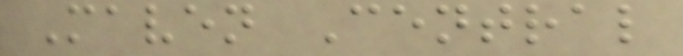Maven Central
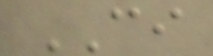CI
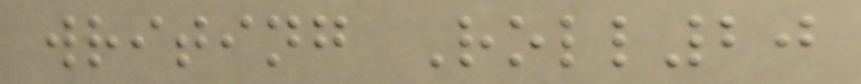writing Roll20
